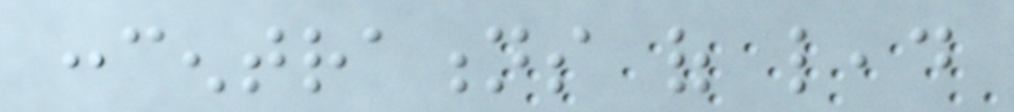concentrations of lead
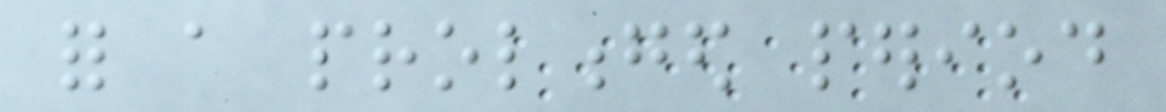for a prolonged period
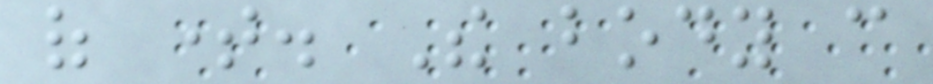of time. The body can
